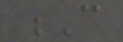C
